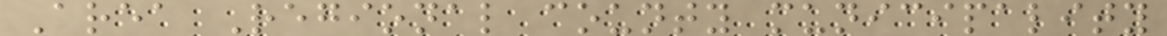Area Regional county municipality
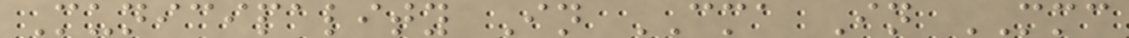Municipality In CMA In MMC
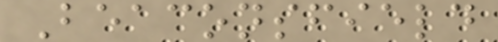Beaconsfield
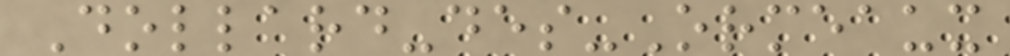Dollard-des-Ormeaux
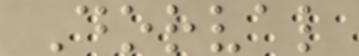Dorval
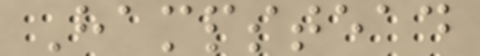Hampstead
